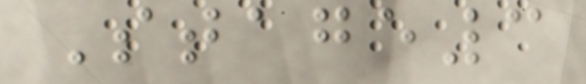Stage3
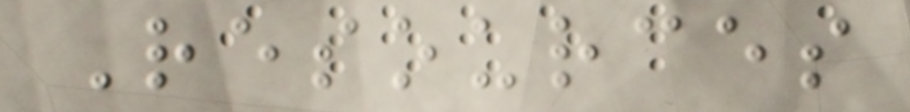Resources
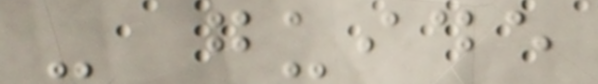- guide
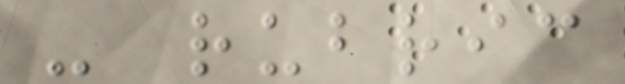- rubric
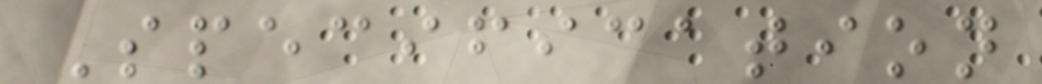Specification
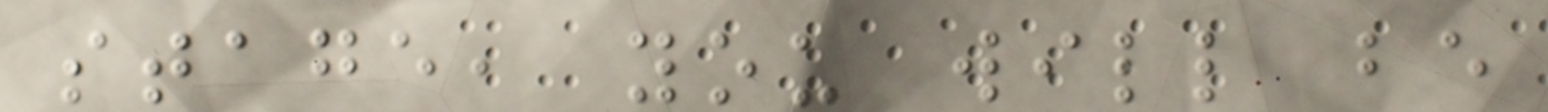stage, you will be
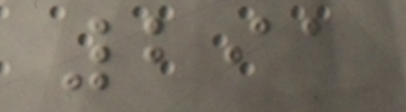291
